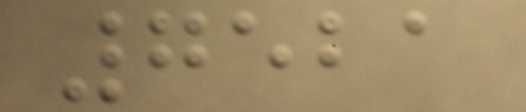7521
